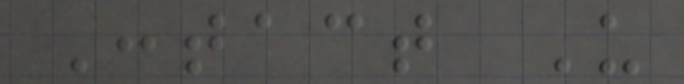Contact Us
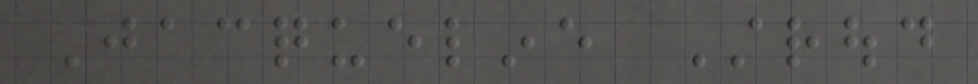Jacqueline Stroud
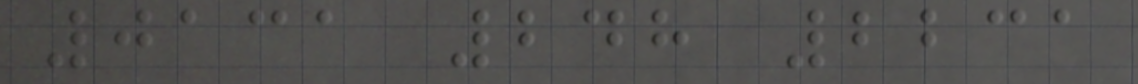0131 248 2231
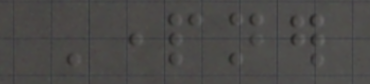Partner
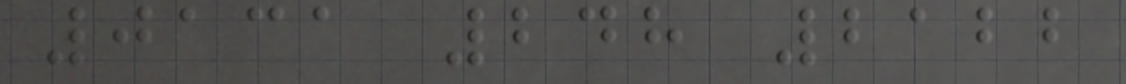0131 248 2122
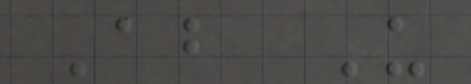About Us
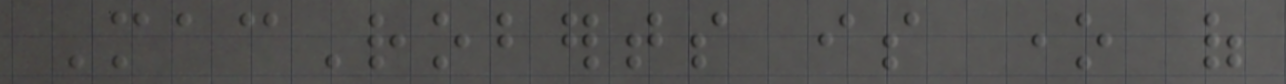MacRoberts is one of
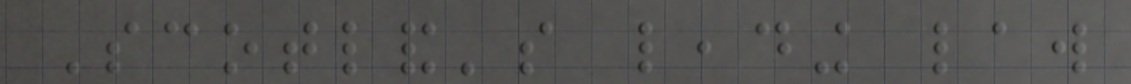Scotland's leading law
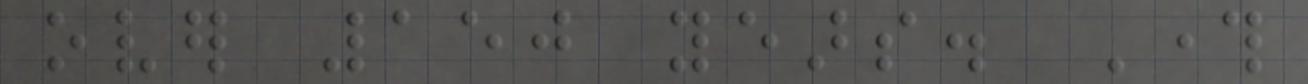over 150 years. Through
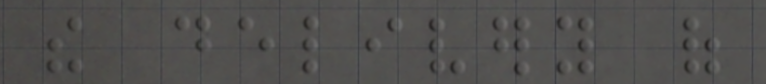the delivery of
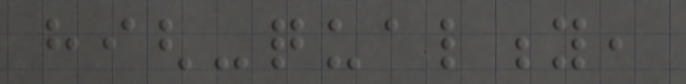high-quality,
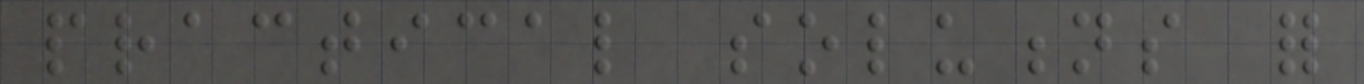practical solutions for
